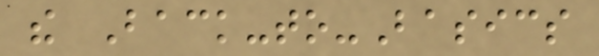the Back-to-Basics
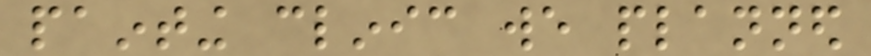painting clinic we planned
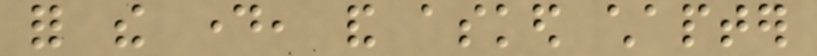for the day, and asked chapter
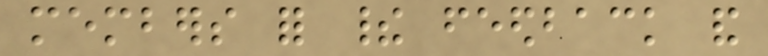members for their feedback and
